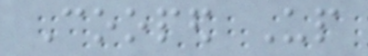Cooped Up
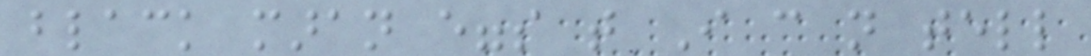black maran eggs that I can not tell
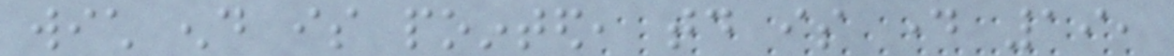wich end is pointed, today is day 19,
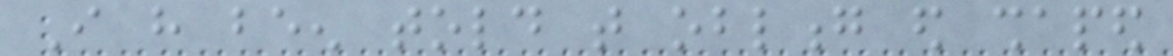I have been told that oblong ed shaped
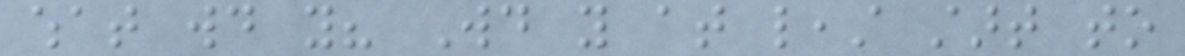what would you? Would you at least start to
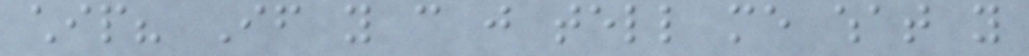chip? If you can just tell me what you
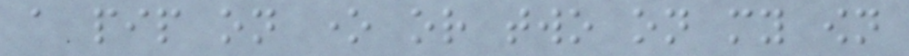a pip on one or two on my own
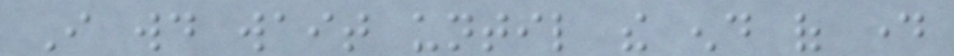I would wait until the end of day
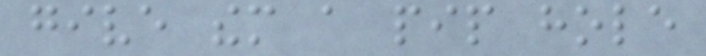give them a pip hole
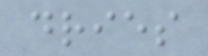dries
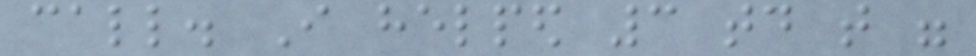call. I helped 3 today that were
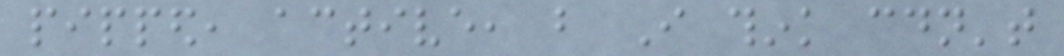pipped, active, but I think couldn't
